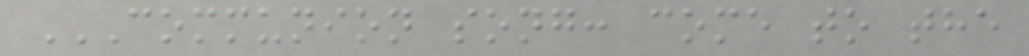COMMUNION SONG: COME TO THE
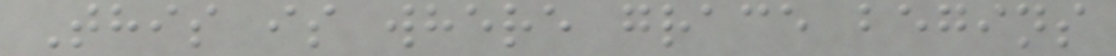This is where grace begins
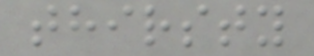thirsty
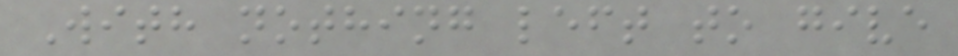With nothing left to give
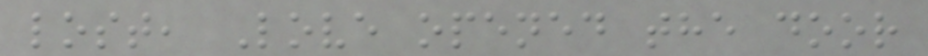lost, Love opened the door
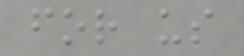for us
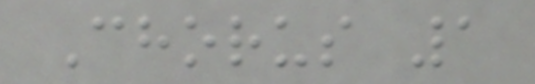Chorus 1
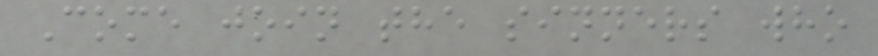Come join the sinners who
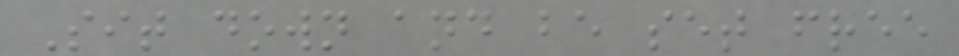Sit down and be set free
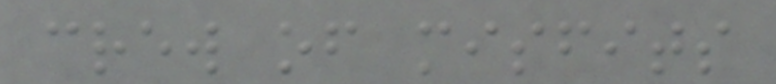crew of misfits
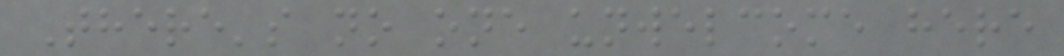There's no one unwelcome here
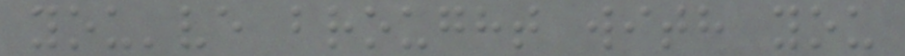you've brought with you
